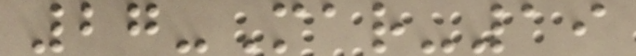27-Mar-19
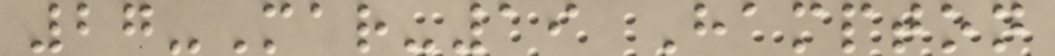27-Mar-19 Hampton
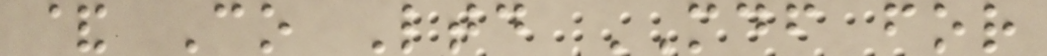& Co Ltd MDF for
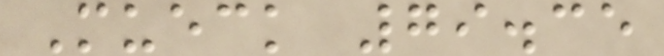Mueck 79.35
